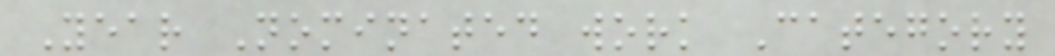Year Nominated work Category
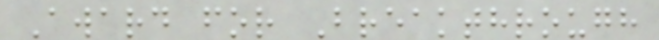Award for Breakthrough
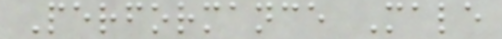Performance Male
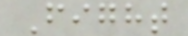Fight
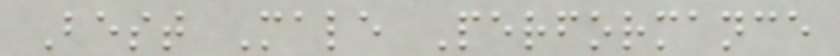Best Male Performance
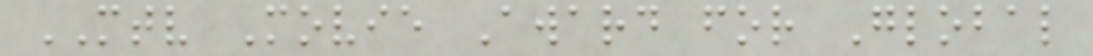MTV Movie Award for Global
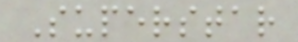Superstar
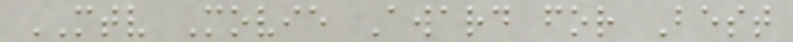MTV Movie Award for Best
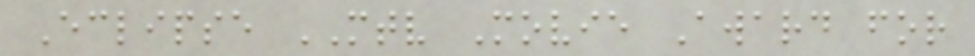Eclipse MTV Movie Award for
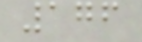176
